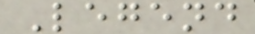Legend
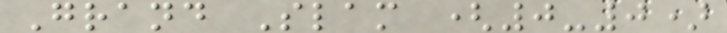Grand Slam (0-0)
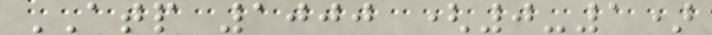ATP 1000 (0-1)
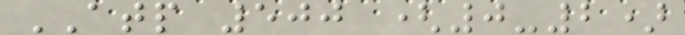ATP 500 (0-2)
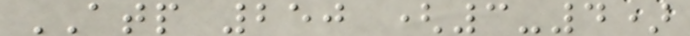ATP 250 (3-4)
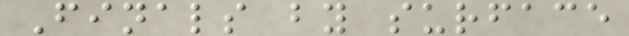Finals by surface
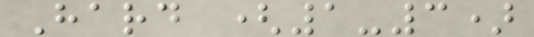Hard (1-3)
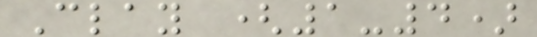Clay (1-4)
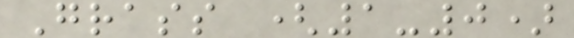Grass (1-0)
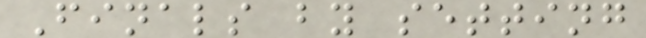Finals by setting
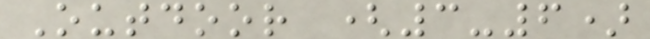Outdoor (3-6)
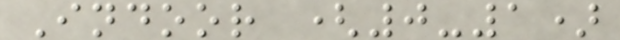Indoor (0-1)
